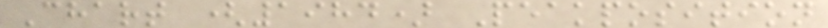Chart (1984) Peakposition
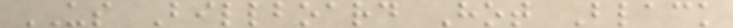US Billboard Hot Black
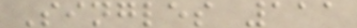Singles 111
